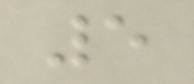5
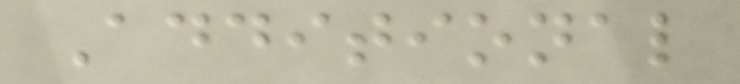Additional
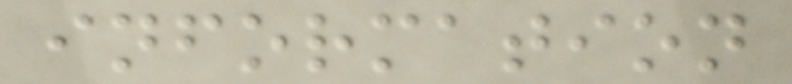information
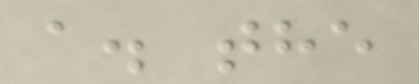a. the
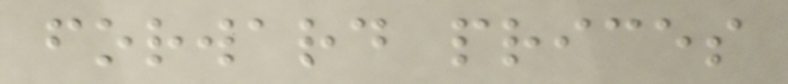forward prices
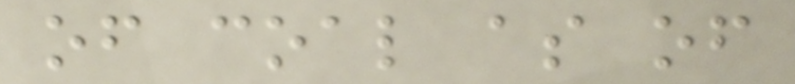of coal as of
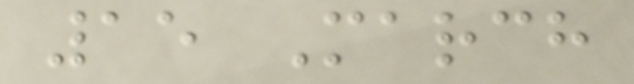15 March
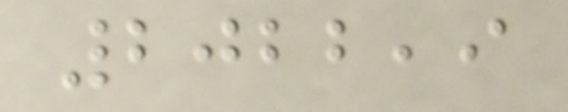2022,9
